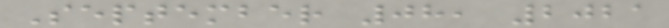September 08, 2021
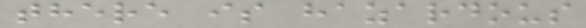there is hazardous
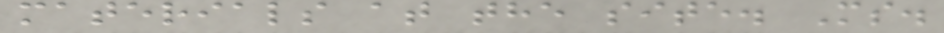materials at the site. Ms.
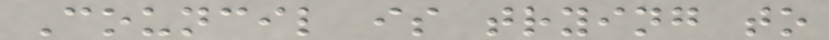Council is trying to
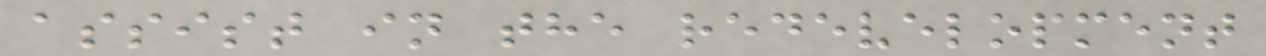assist in the redevelopment
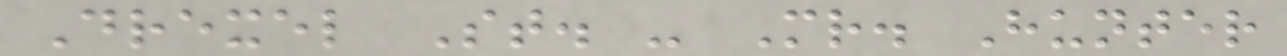Drexel St. - Mr. Hunter
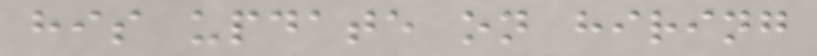his update on hiring
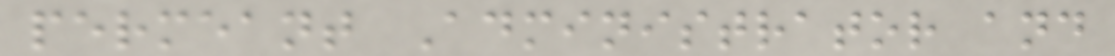permeant Administrator and
